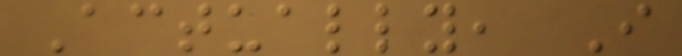Actually, I
